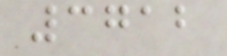3712
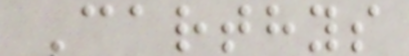Carthys
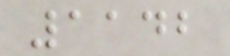1142
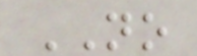NO
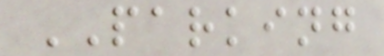PARKING
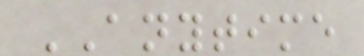ANYTIME
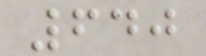640
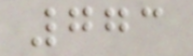773
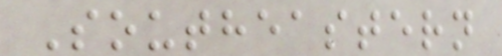Southeastern
